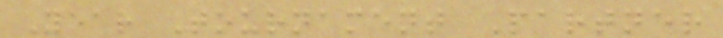Year Tournament Partner
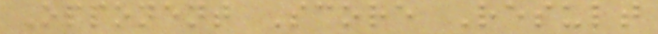Opponent Score Result
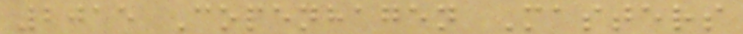2015 Copenhagen Masters
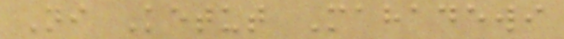Ni Ketut Mahadewi
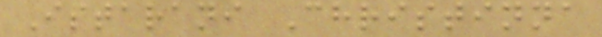Istarani Christinna
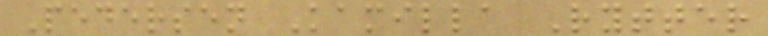Pedersen Kamilla Rytter
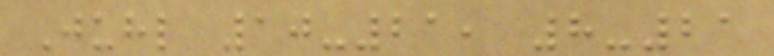Juhl 10-21, 8-21
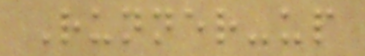Runner-up
